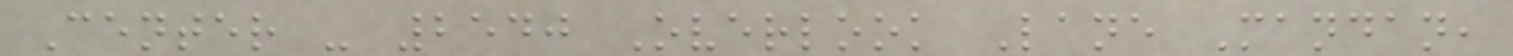Center - 2540 Overlook Lane Mandan,
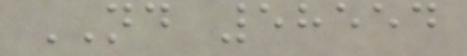ND 58554
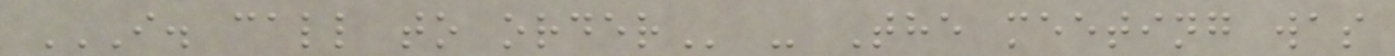I. CALL TO ORDER - The meeting was
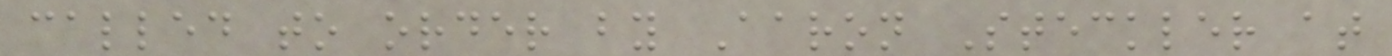called to order by Aaron Steckler at
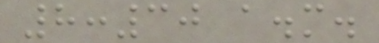8:30 a.m.
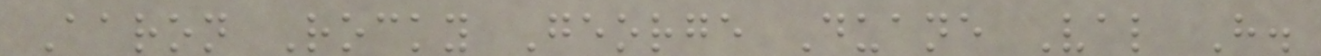Aaron Rocky George Duane Val H.
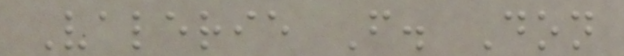Valerie F. Don
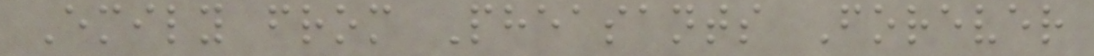Emily from Pheasants Forever
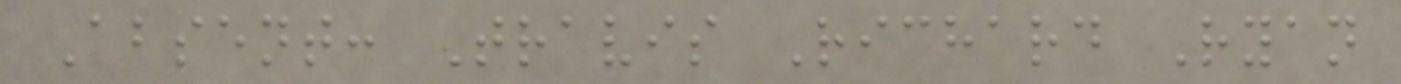Absent: Travis Richard Ryan
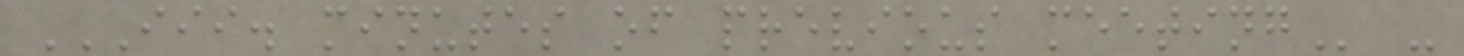III. MINUTES OF PREVIOUS MEETING -
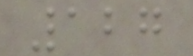127
